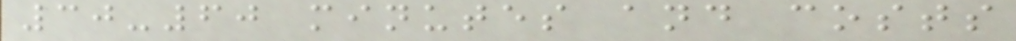30-60 minutes and costs
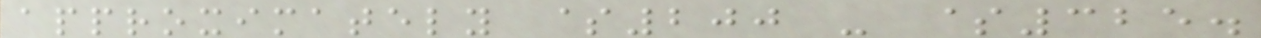approximately $200 - $325.
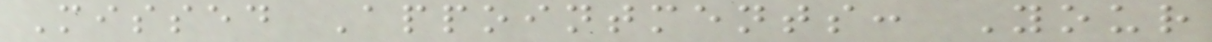Missed Appointments: Your
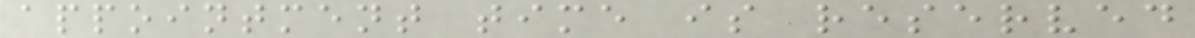appointment time is reserved
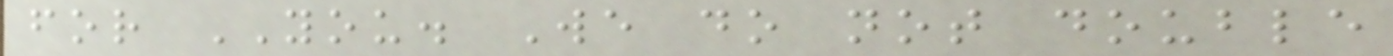for YOU. We do not double
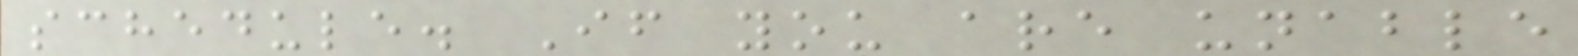schedule. If you are unable
